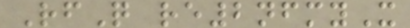RfQ re2nfmyX
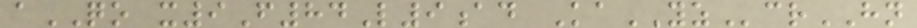aQO x9F84L9ad KaYZcrHN
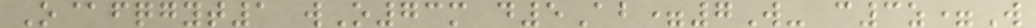O@fqgyt1 wO73m d5Ab=7W- c3z=W
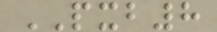PXB8
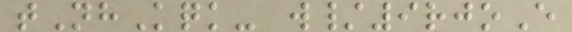tNhKqk- w/9rjoE
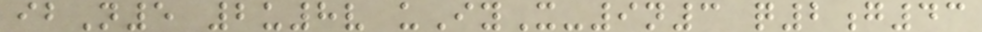ibN5 2u8v uIyX-9n3 q2g43
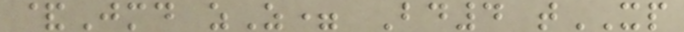&Jmd zZ= Bd4 tXP
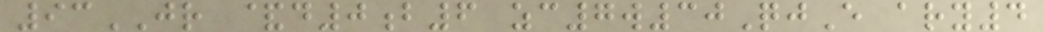93JR &d0b6 zc7w30QjE ary4
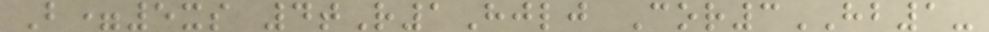B=5xs 4tR1Hjlj Cor3HB1-
